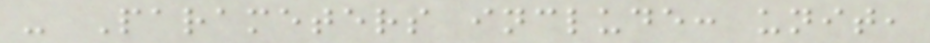- Parameters include: unit,
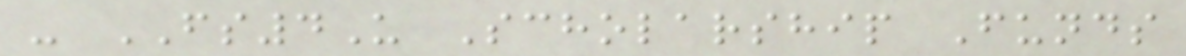- FS4U Scholarship Funds
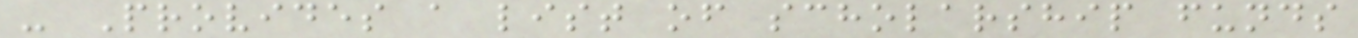- Provides a list of scholarship funds
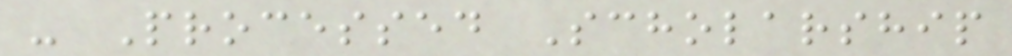- Processed Scholarship
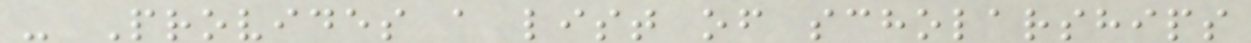- Provides a list of scholarships
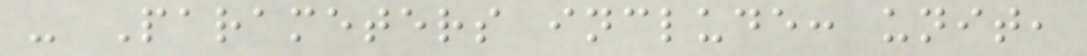- Parameters include: unit,
